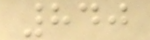840
